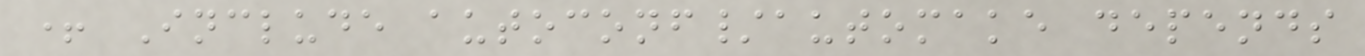+ Include autoconf/automake depends
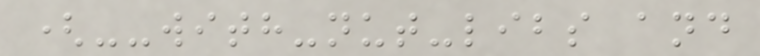(--with-nut-libs and
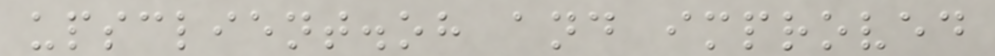upsclient.oh and improved
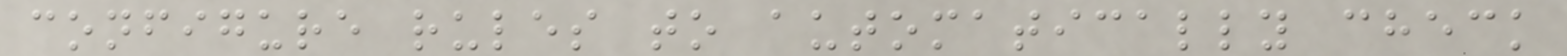configure rules to automatically check
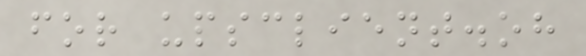for upsclient.oh
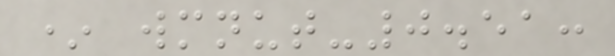* wmnut-0.51:
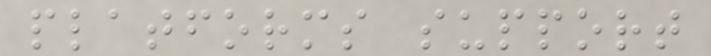platforms support
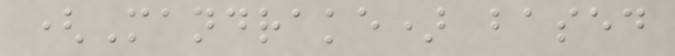(Mandrake) based
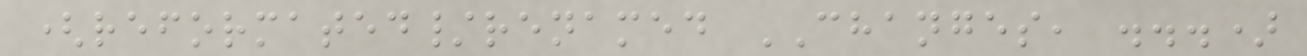(reformated/renamed CHANGES, ...)
